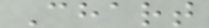Chart
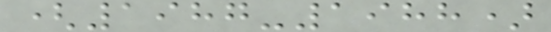(1987-1988)
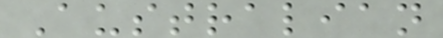Australian
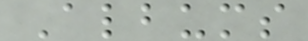Albums
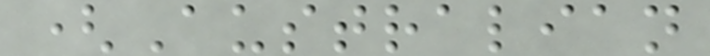(Australian
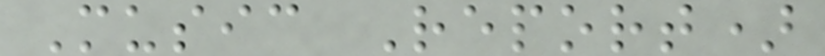Music Report)
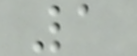1
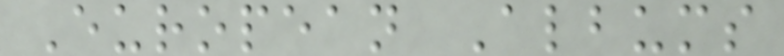European Albums
